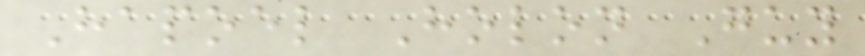Hapoel Holon Guy
